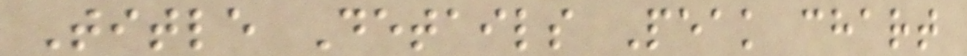Title Details Peak chart
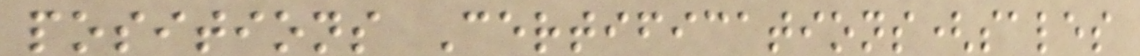positions Certifications(sales
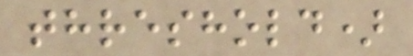threshold)
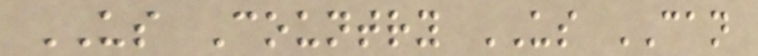US Country US CAN
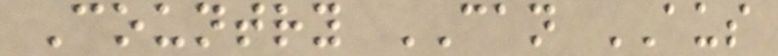Country CAN AUS
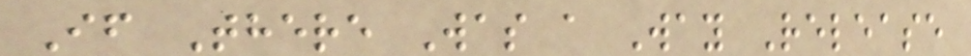If There Was a Way Release
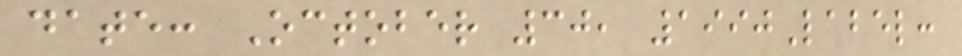date: October 30, 1990Label:
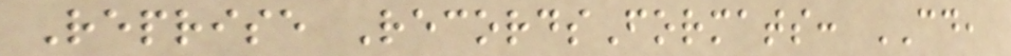Reprise RecordsFormats: CD,
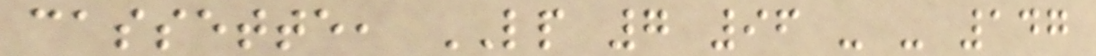cassette, LP 7 96 - - 147
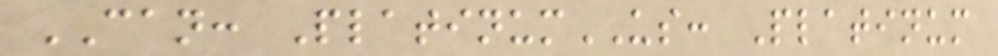CAN: PlatinumUS: Platinum
